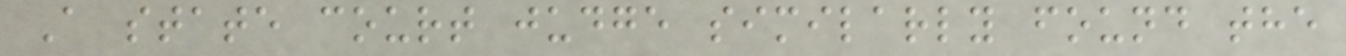A state court judge similarly found the
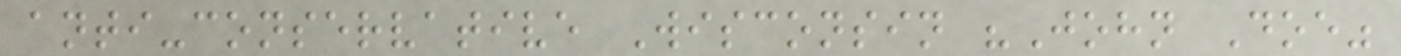anti-conservative Wisconsin "John Doe"
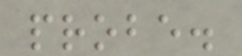probe.
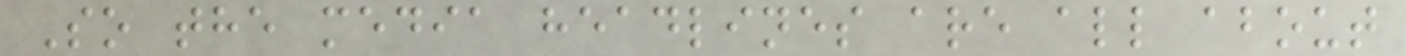So the media headlines are all about
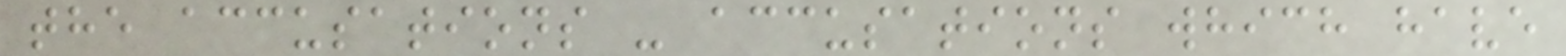the accusations - accusations which have
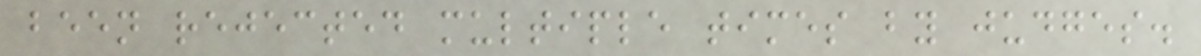been rejected multiple times by judges.
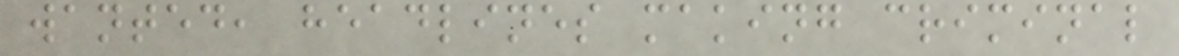wanted, headlines making criminal
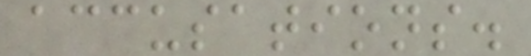accusations.
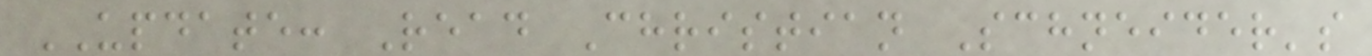UPDATE: Read Christian Schneider's
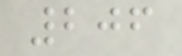206
